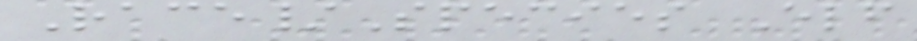Race/Species Elf
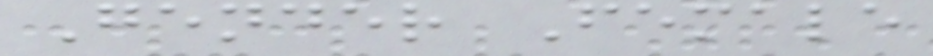Gender Female
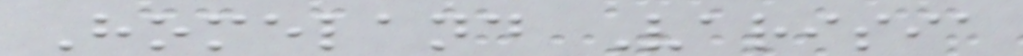Homeland Varisia
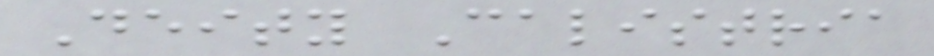Deity Calistria
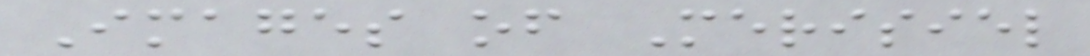Images of Merisiel
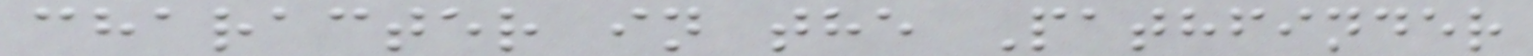character in the Pathfinder
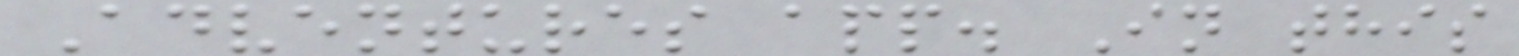Adventures app. In this
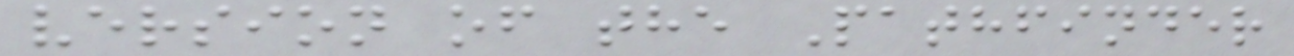version of the Pathfinder
